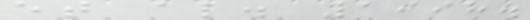et al. 1998.
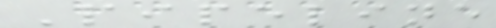Pipeline
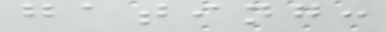gating:
